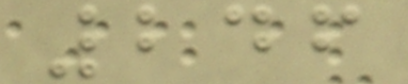246
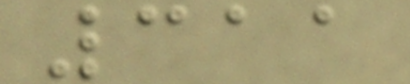311
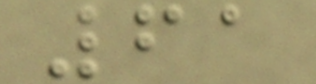61
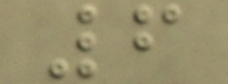6
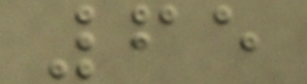65
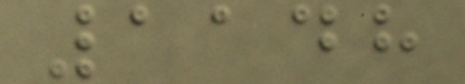1148
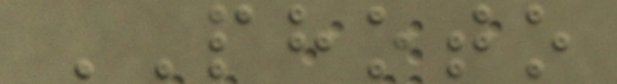PHOTO
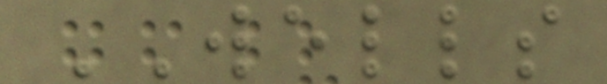WELLS
